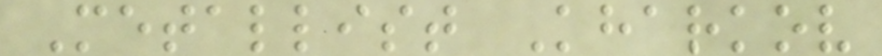Metallist Kharkov
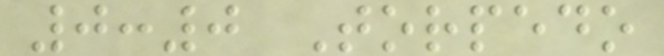0:0 Torpedo
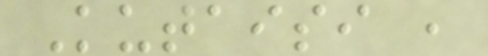Kutaisi ,
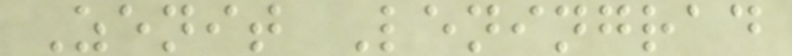Zenit Leningrad
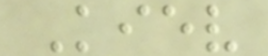Kiev
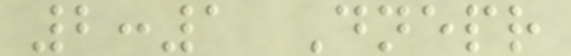2:1 Dnepr
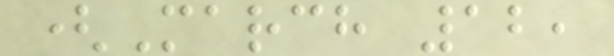(March 12,
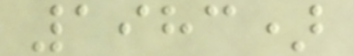1983)
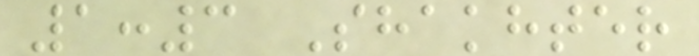1:3 Shakhter
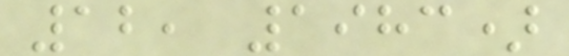12, 1983)
